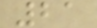21
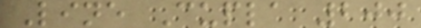Line Cupla 200
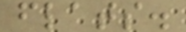flats.
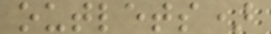outlets)
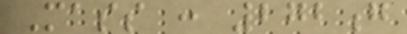Mass : 272g
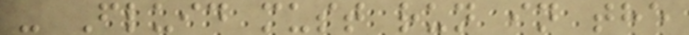- Fluid must run in the
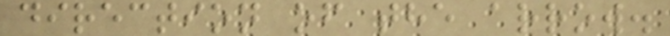direction of the arrow.
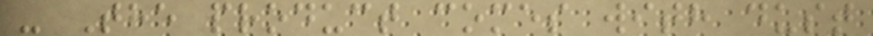- The product comes with dust
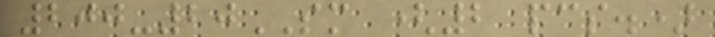200-20SM (2 pcs.)
